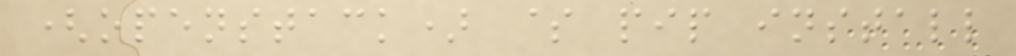(openstack) $ pip install
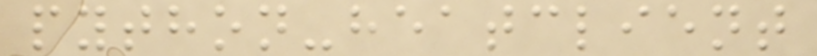python-heatclient
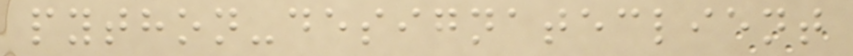python-designateclient
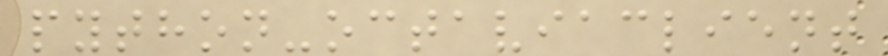python-octaviaclient
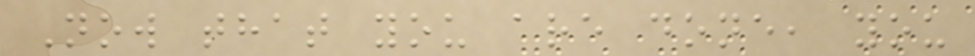Now that you are done, you
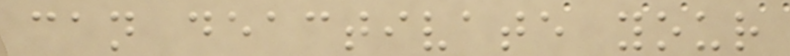can deactivate your
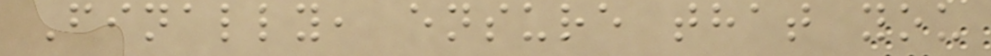Finally, ensure that you
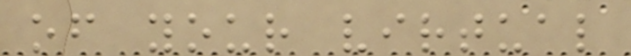of your virtual
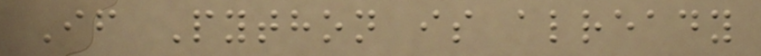If Python is already
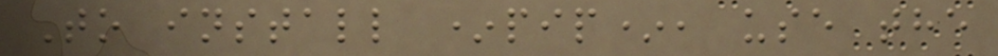To install *pip*, use the
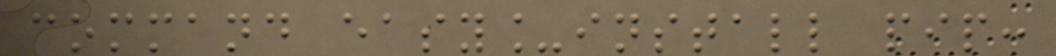command easy_install pip:
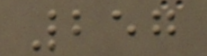257
